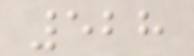528
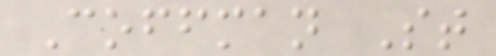Coffman St
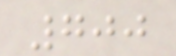700
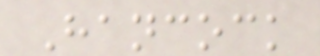Hancock
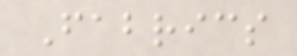Fabrics
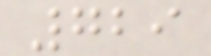729
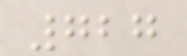727
